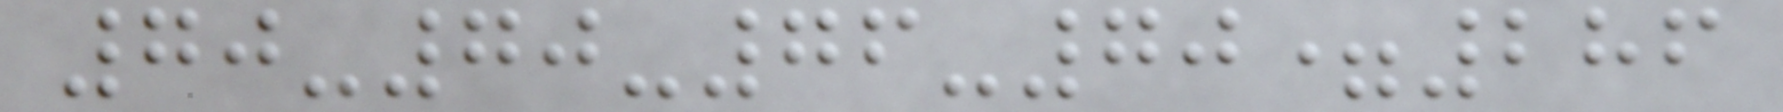70-70-76-70=286
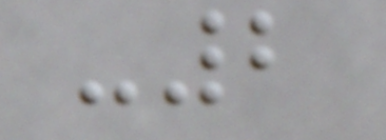-2
